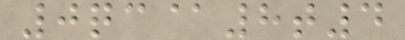0qc@8t4
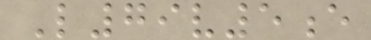L79v5e
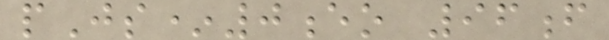pJs*0eo 96f
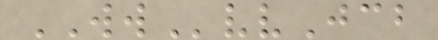WWvvJcb
